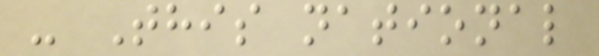- This national
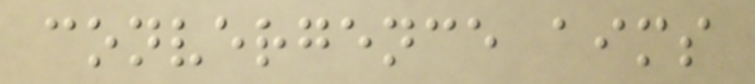convergence aims
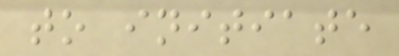to initiate
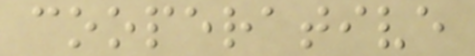cooperative
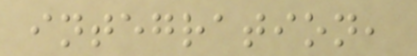integration,
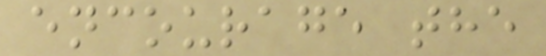encourage the
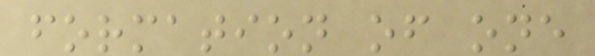formation of one
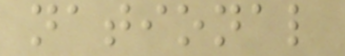national
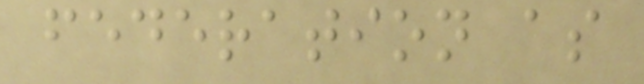federation as
